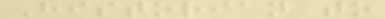Historian to
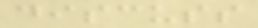discuss
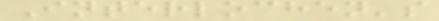Interlochen's
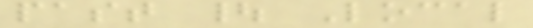past | Local
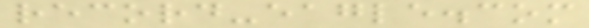record-eagle.com
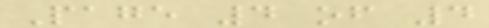Page 4 of 4
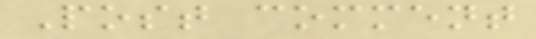Post comment
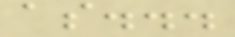as...
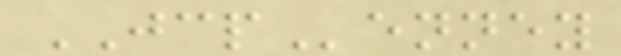JCPenney
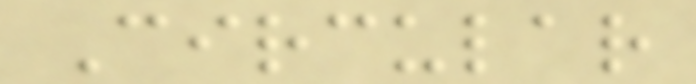Circular
